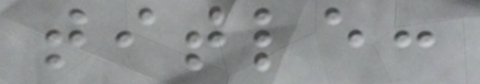title:
